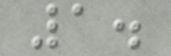1.
